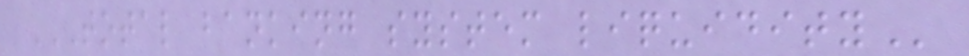TOTAL BANKING SYSTEM LIQUIDITY
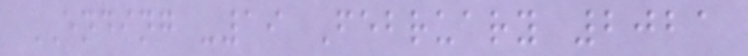ENDING -19 February 2021
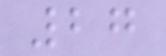27
